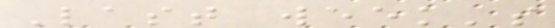Last week's
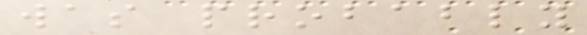was probably
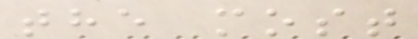the most
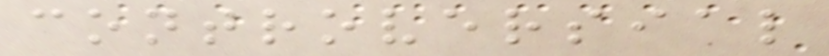controversial
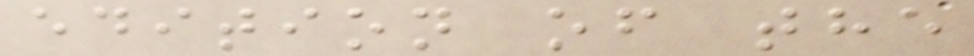edition of the
